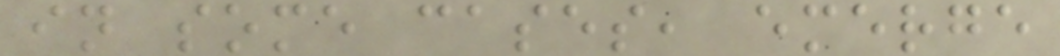in some cases, emerge
